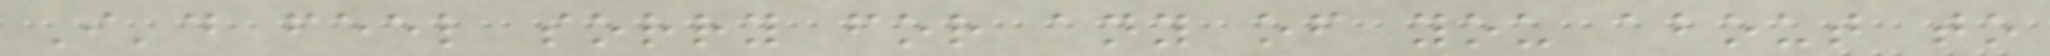I'd feel sorry for any of you about to
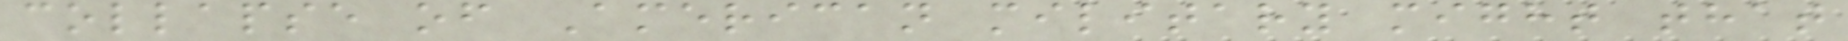collapse of American military might that
